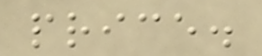price.
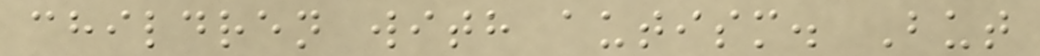children with autism. But
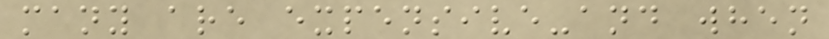many are expensive-and when
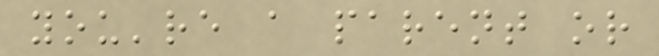you're a parent or
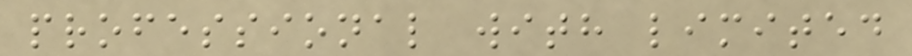professional with limited
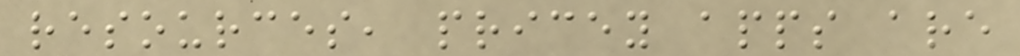resources, pricey apps are
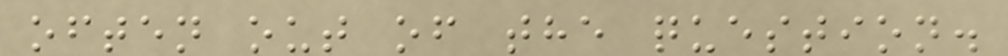often out of the question.
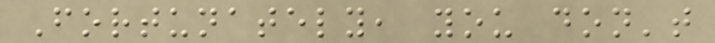Fortunately, you don't
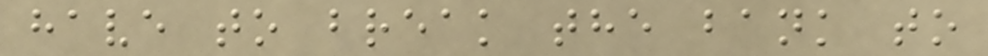have to break the bank to
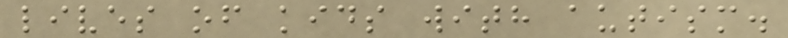lives of kids with autism.
